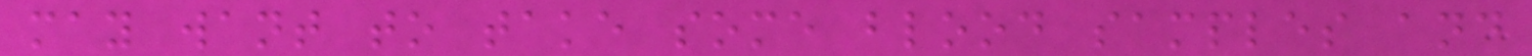may want to take some blood samples and
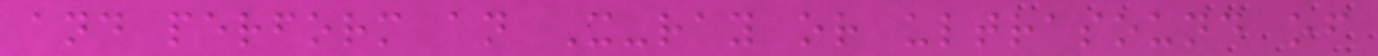and perform an X-ray or ultrasound of
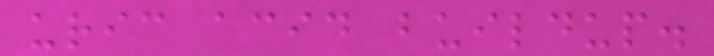uric acid buildup.
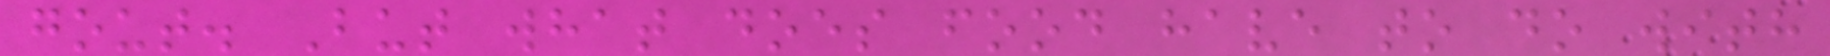gout. But what does food have to do with
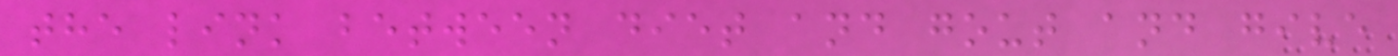the link between diet and gout and give
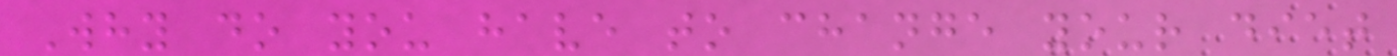Why do you have to change your diet
